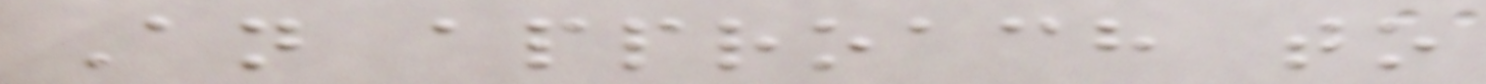An approach to
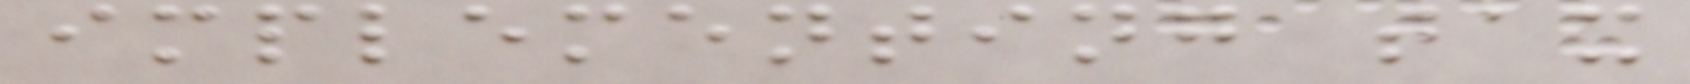implementing tax
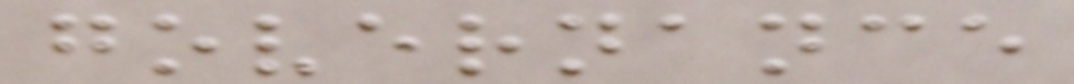governance
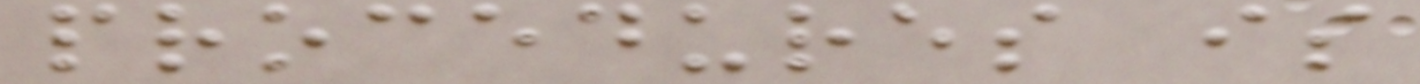procedures is
